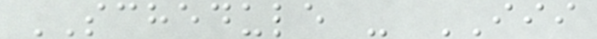SCHEDULE - III
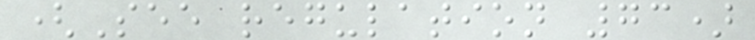(See regulation 73)
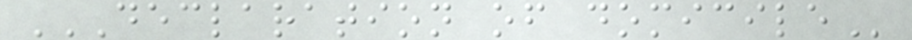DECLARATION OF DOMICILE
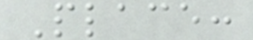Place:
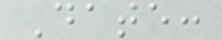Date:
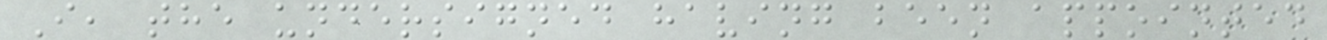I, the undersigned having been appointed
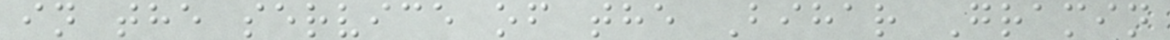in the service of the Bihar Gramin
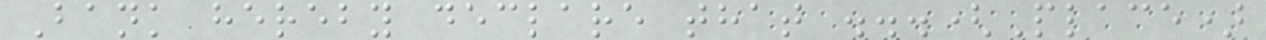Bank hereby declare that ...(Place)
